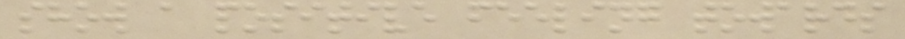show a positive feeling towards
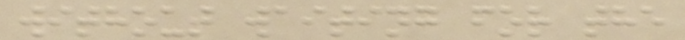without waiting for the
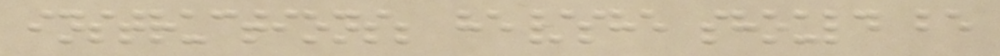instructions; he/she should be
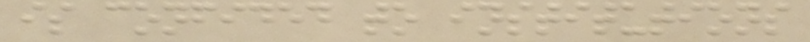is confided to institutions
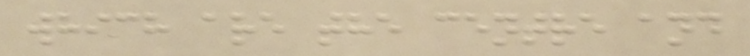which are the centre and
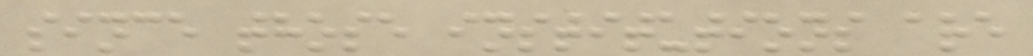since those institutions are
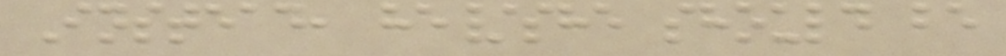Instead, he/she should be
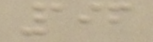196
